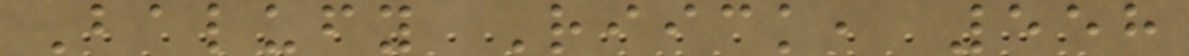Balufy Riick, 558
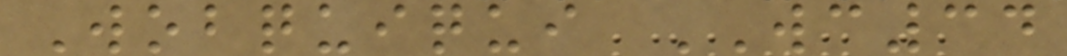Wobquiqui WC34
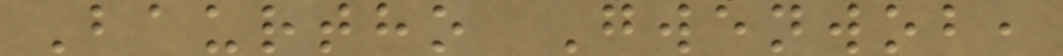Baurtho Gwenwob,
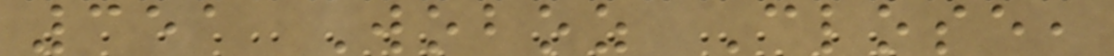351 Woboz Close,
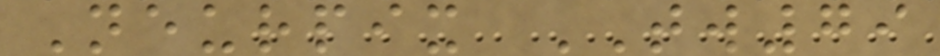Neurpix TW79
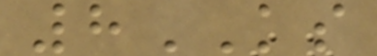8KS
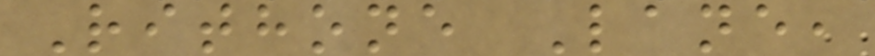Rithone Lane,
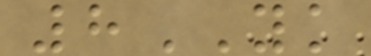8YK
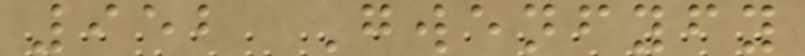952 Gwenfyfy
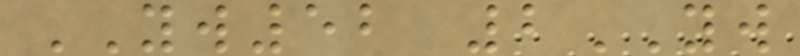YW52 2YW
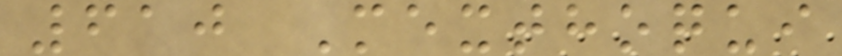610 Mexthoqui
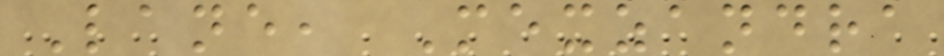Lane, Mexzandra
